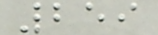259
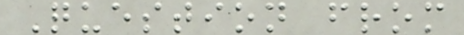Question from
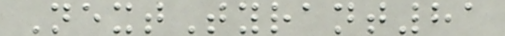NextTyrant81
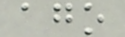ago
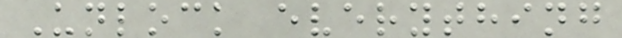Unlock everything
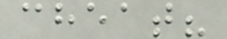cheat?
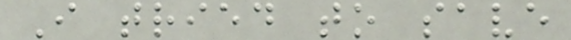I tried to save
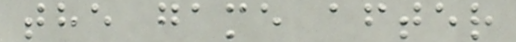the game after
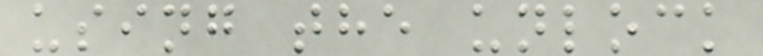using the unlock
